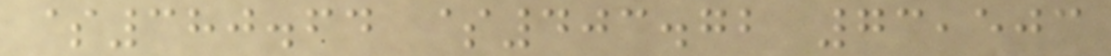$380.64 $403.72 73,503
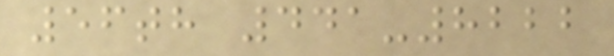56th 441-8222
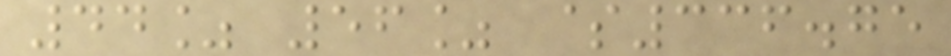44% 56% $336.75
